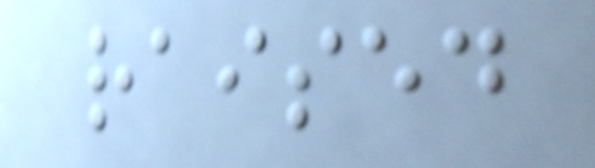raised
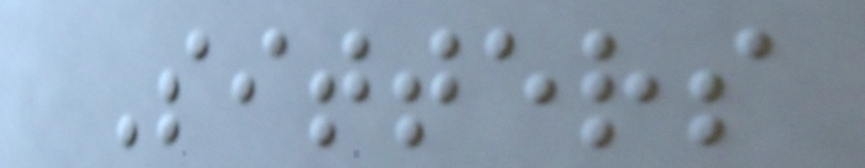Sitters
